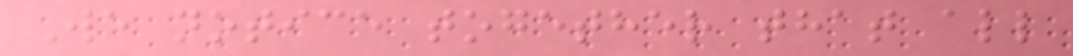We notice together that all
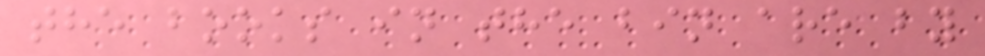the books in the bin are by
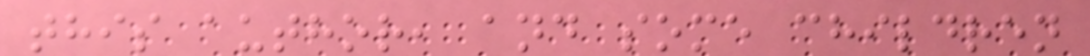this author, and some children
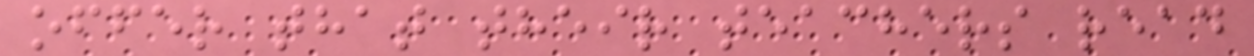offer that their teachers read
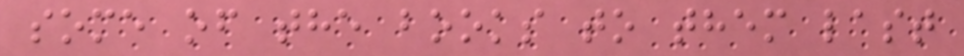some of the books to them last
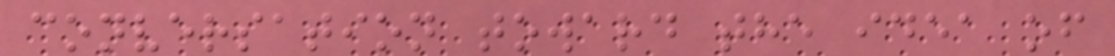conversation toward the idea of
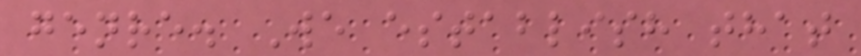genre. We establish that
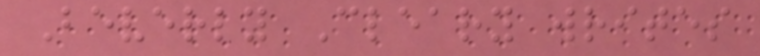Beverly Cleary writes
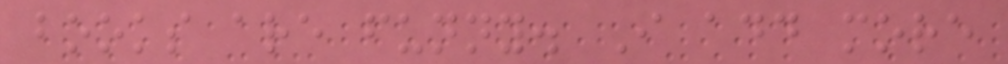books are funny. I add more
